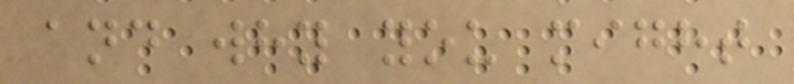and why you might
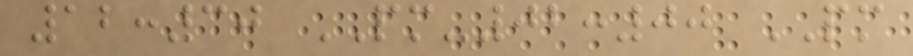12:30 PM-02:00 PM
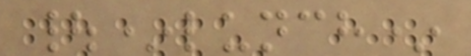|*lunch*
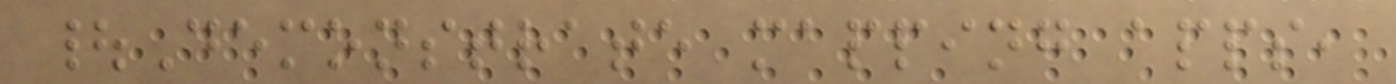|Demonstrate mapping apps,
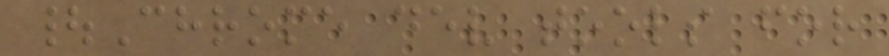|Chrome dev tools for
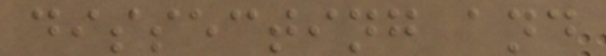dissecting and
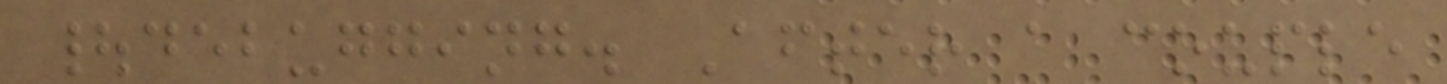|debugging. After a couple
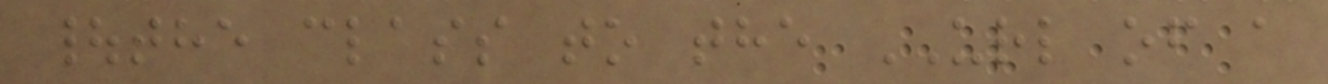|the class to the URL of a
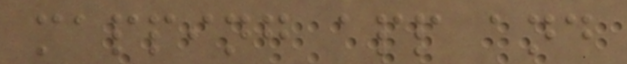mapping app and
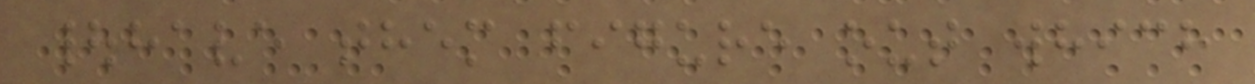|have them figure out which
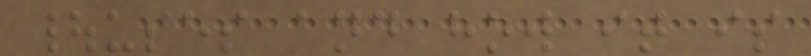|uses and how it is
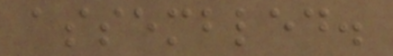assembled.
